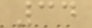34
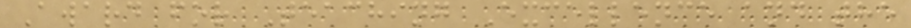Award for Teaching Excellence and the
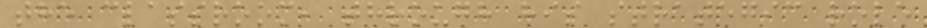the classroom, through his strategic role
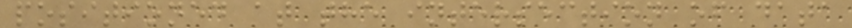positioned at the intersection of data
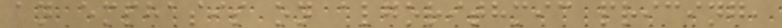an emphasis on algorithmic pricing,
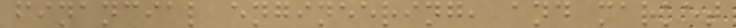financial engineering, and market
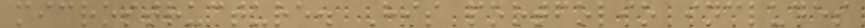microstructure. His portfolio includes
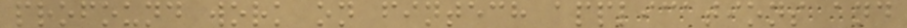profound work on fintech applications and
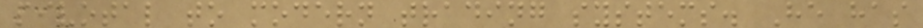pivotal to modern trading systems. He has
